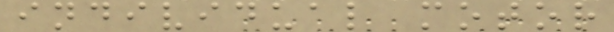individual motor
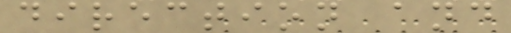direction and
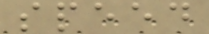speed
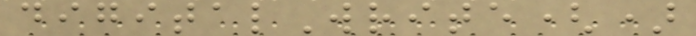digitalWrite()
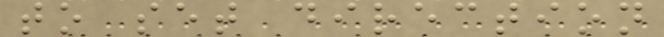to set direction
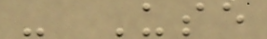- Use
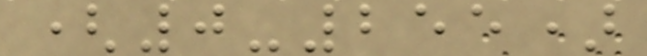(0-255)
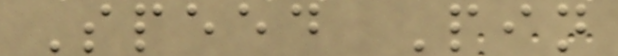Speed Pin
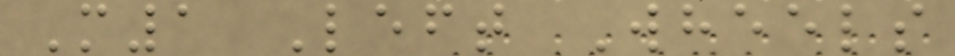M1 Left Wheels
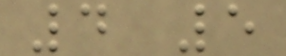4 5
